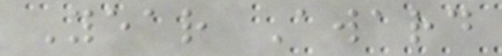Year Award
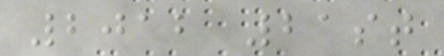2012 21st
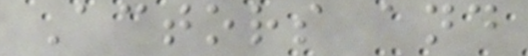Actors and
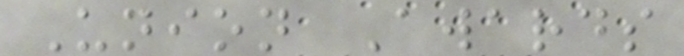Union Awards
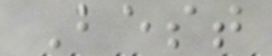Best
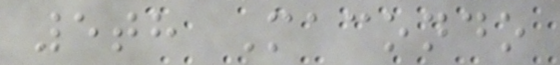5th Macondo
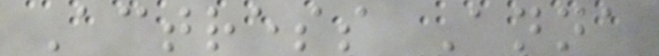Actress Anna
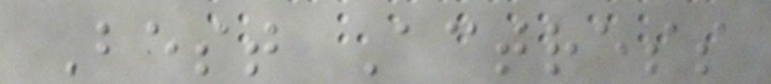Best Actress
